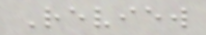Review
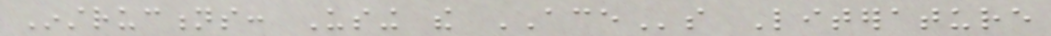Instructions: Using the ACEs Literature
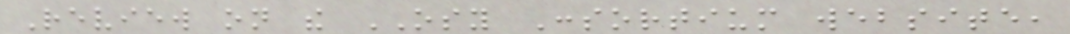Review on the OSY Consortium website,
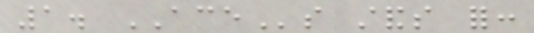1. ACEs stands for:
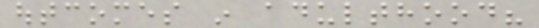outcomes in adulthood?
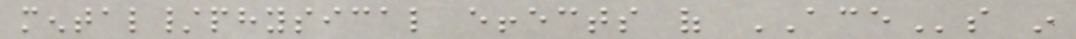mental/physical effects of ACEs in
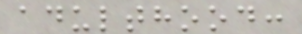adulthood:
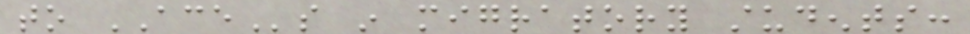to ACEs in migratory students:
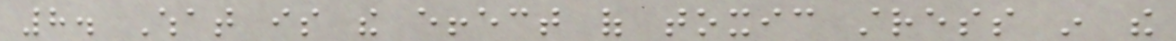8. What is the effect of toxic stress in the
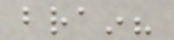brain?
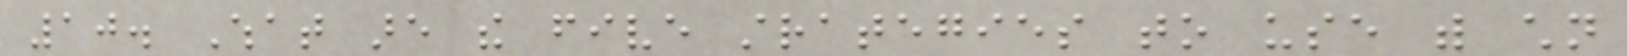10. What are the five strategies to use with children
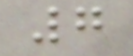7
